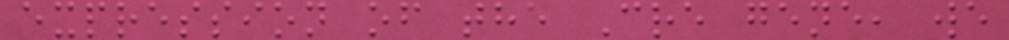expression of the Cre gene, we
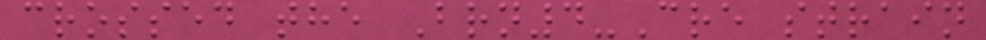crossed the Brn4-Cre strain
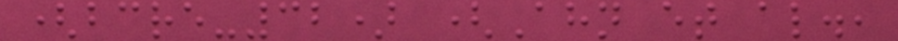(bcre-32) (Ahn et al.,
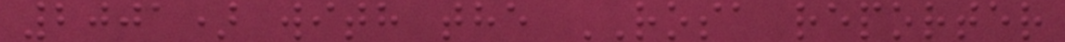2001) with the ROSA reporter
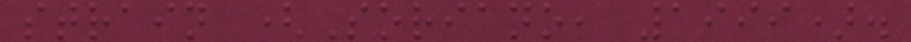strain (Soriano, 1999).
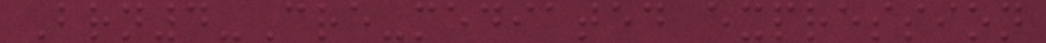Brn4-Cre-mediated expression
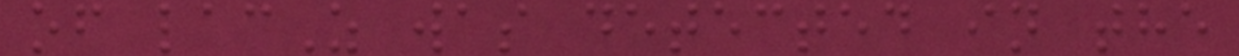of lacZ was detected in the
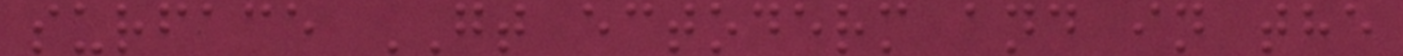surface GT ectoderm and in the
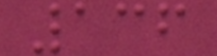136
